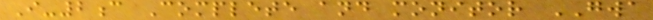I-2c Complete and monitor GWA
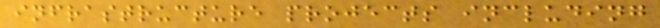infrastructure projects including
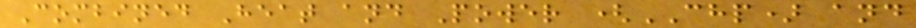Combined Heat and Power (CHP) and
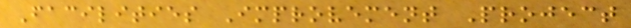Facilities Improvement Project
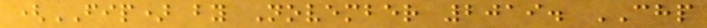(FIP) by November 2019. CHP
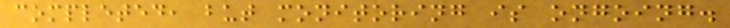completed, but monitoring is ongoing.
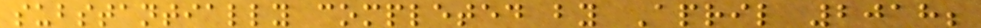substantially completed by April 2018;
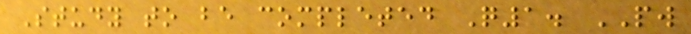Study to be completed Q1. PW
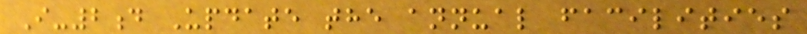I-2d Update the annual facilities
